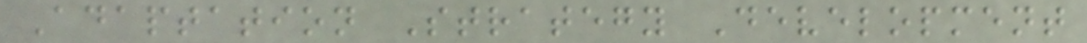Adaptation Strategy Development
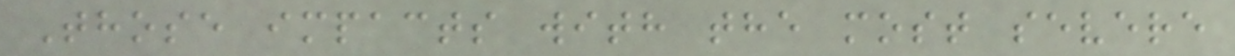Those impacts with the most severe
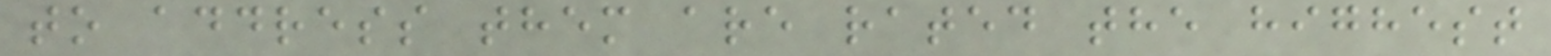to address them are rated the highest
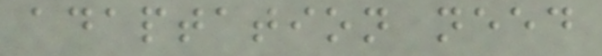adaptation need
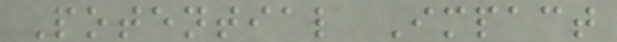Potential Impact
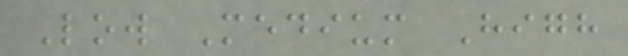Low Medium High
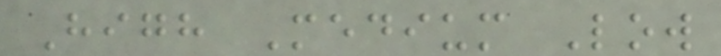High Medium Low
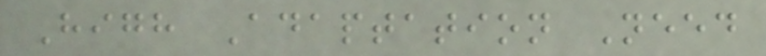High Adaptation Need
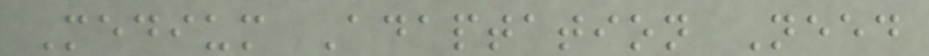Medium Adaptation Need
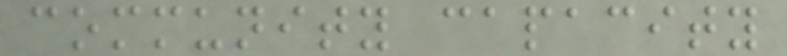community capacity
